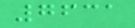7631
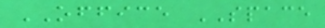OFFICE SPACE
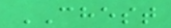CHEST
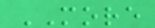MORE
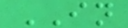IN
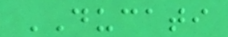DUCATI
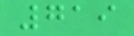719
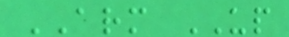ARM UP
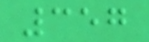357
